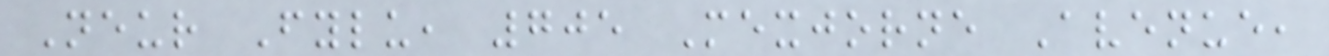Neur Fylu, 705 Mexjorne Avenue,
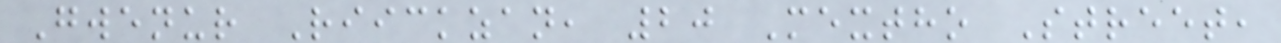Gwenur Riickzan, 20 Mextho Street,
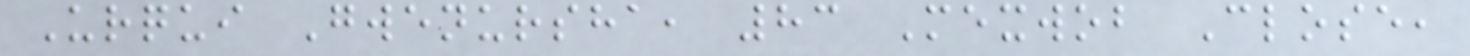Urqui Gwenursha, 83 Mexwob Close,
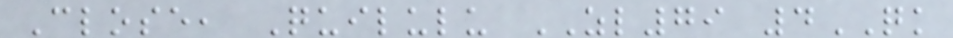Close, Quilulu ZL79 4QK
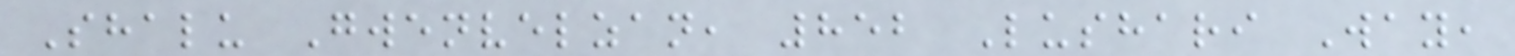Shalu Gwenvelzan, 852 Lushari Way,
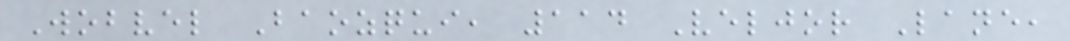Wobvel Baozqui, 114 Veljor Lane,
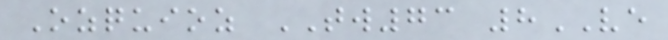Ozquioz TW73 8VE
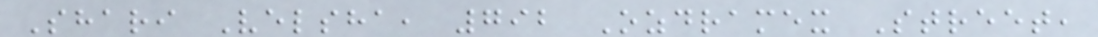Shari Velsha, 792 Ozdramex Street,
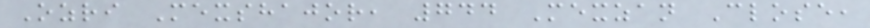Ozri Mexshajor, 744 Mexzan Close,
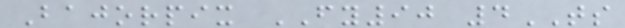Bajorpix FY90 4TS
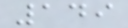149
